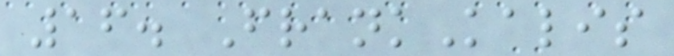16. FrankKalis
